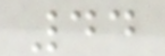44
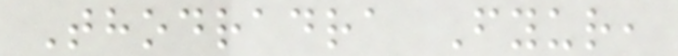Thodradra Fyur,
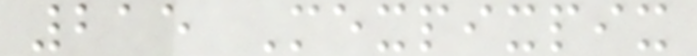215 Mexpixpix
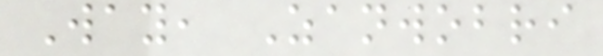Way, Zanwobri
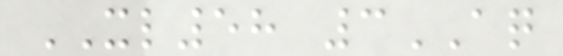XL58 3AQ
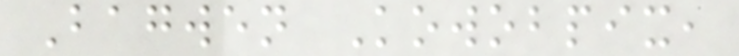Bagwen Kowobpix,
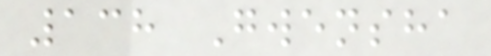138 Gwensha
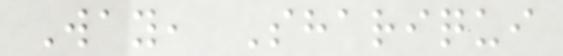Way, Shariqui
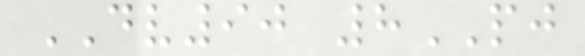DV90 8PJ
